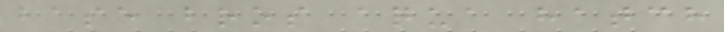base bros aqua hatch
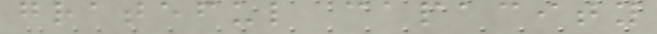grateful capacity
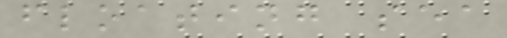floating sea
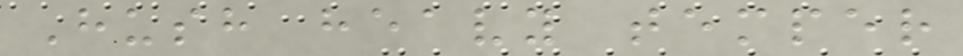Hush heavy temper
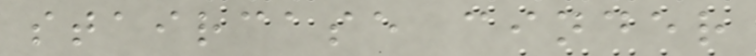staircase cinder
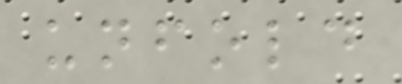unfold
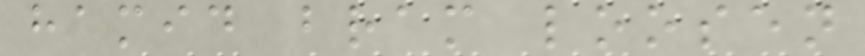hamid bram loosen
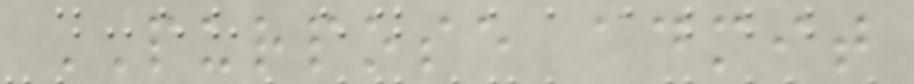PURPOSE admit
